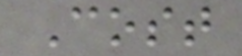Cost
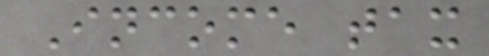Income tax
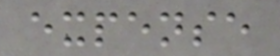expense
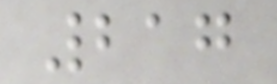217
